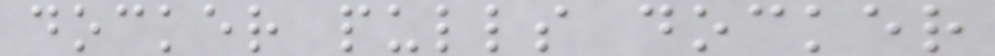docker pulls docker
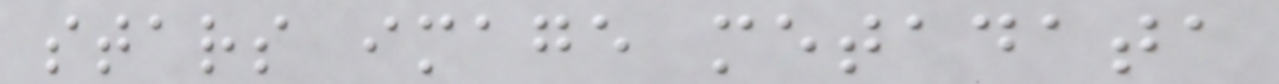stars image metadata
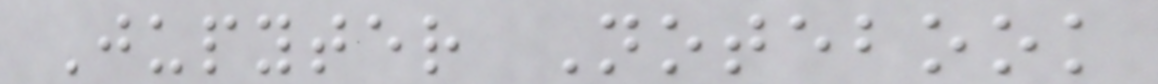Jupyter Notebook
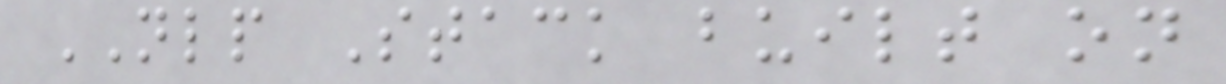NLP Stack built on
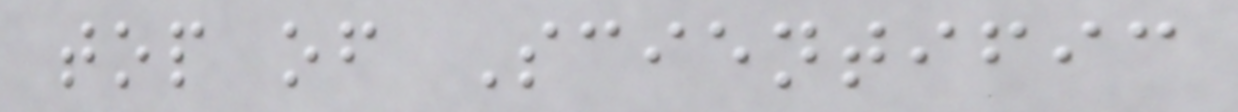top of Scientific
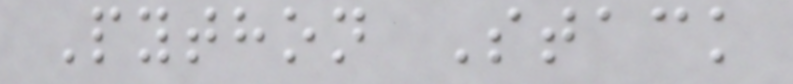Python Stack
